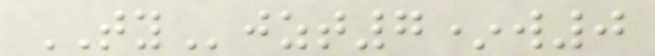TYjzt7*w0
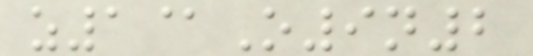z1@O9n2
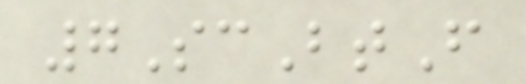7ScBtF
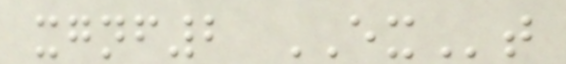xgnf2 EXt
